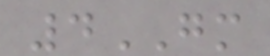4GM
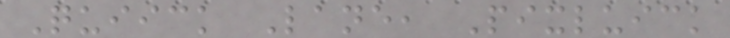Quiick Lane, Pixluick
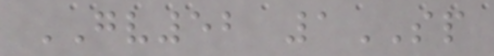GV52 1SP
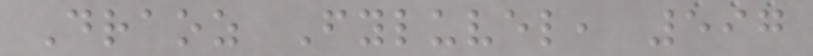Draoz Fyluvel, 597
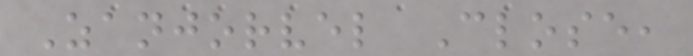Zanjorvel Close,
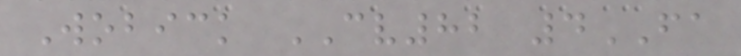Wobick CV82 4FA
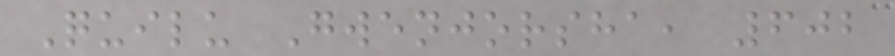Quilu Gwenjorsha, 602
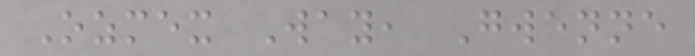Ozmex Way, Gwenne
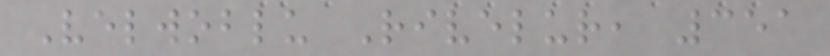Velwoblu Rivelur, 351
